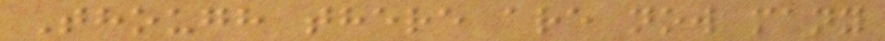Though there are now many
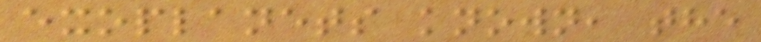exoplanets known, the
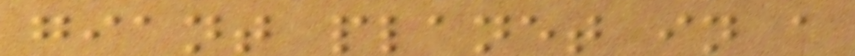giant planet in a
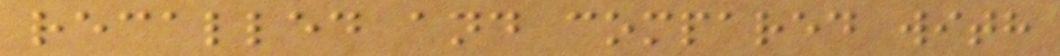recalled and compared with
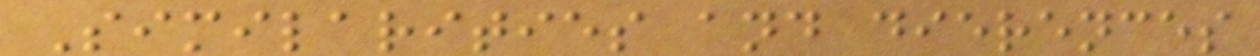Similarities and dierences
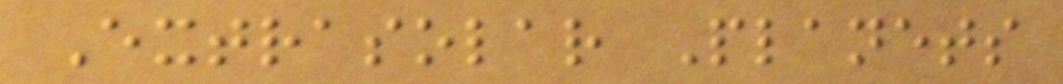Extrasolar Planets
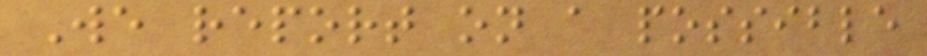We report on a possible
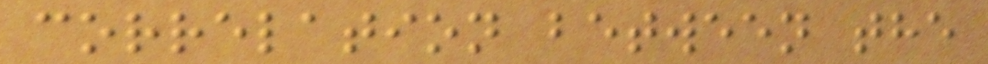correlation between the
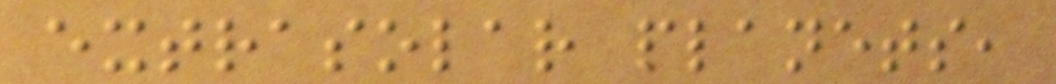extrasolar planets,
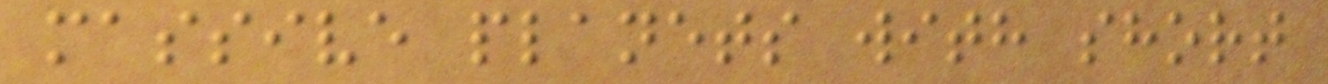massive planets with short
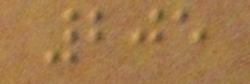205
